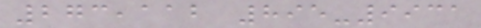273,112 895-9931
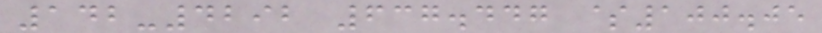142-4292 637.447 $100.05
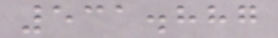531.887
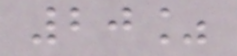20%
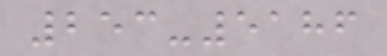253-5186
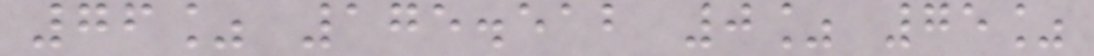76% 175.512 0% 75%
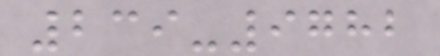239-9782
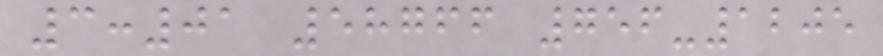3:01 58766 756-1205
